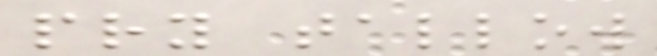pry tallow
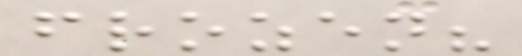frozen?
